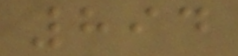894
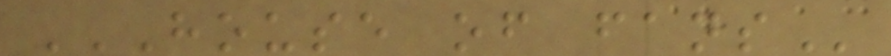HOUSE OF FANS
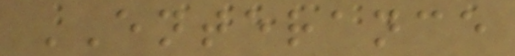ENTERANCE
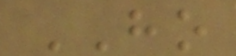HO
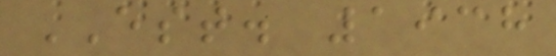EST. 1938
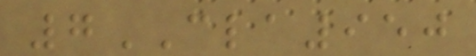7CLA950
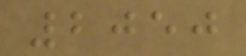2050
